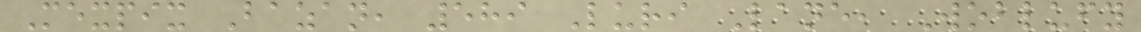Mexpix Bazan, 589 Luri Lane, Woblufy
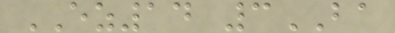EZ14 3BA
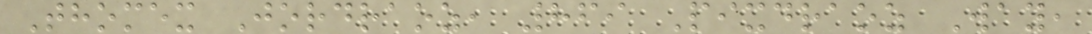Thomex Jordraoz, 869 Pixdraoz Way,
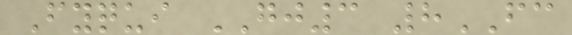Fyqui GJ3 8FC
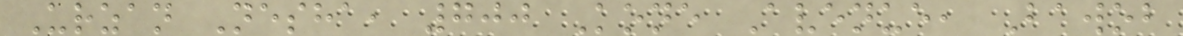Urzan Nesha, 700 Kone Avenue, Bawob
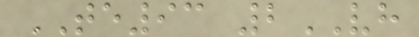TE93 2VH
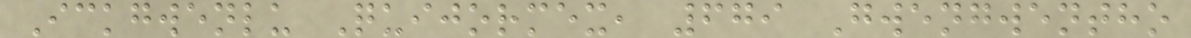Ickgwenlu Quijormex, 679 Gwengwentho
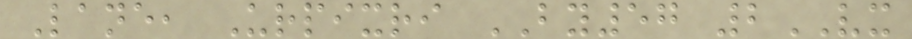Lane, Urpixri BY57 2VX
